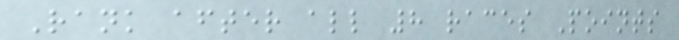Rank after all 8 races Points
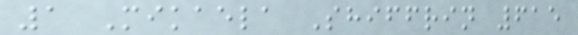1 Mikaela Shiffrin 615
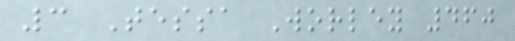3 Tessa Worley 460
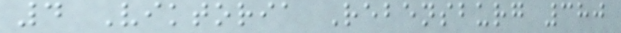4 Viktoria Rebensburg 380
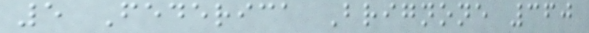5 Federica Brignone 360
